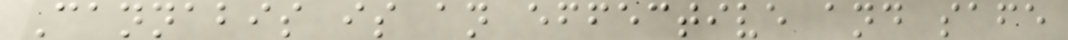Cannabis is an effective and safe
